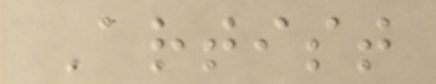Artist
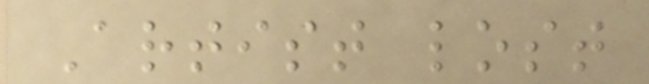Artist lost
